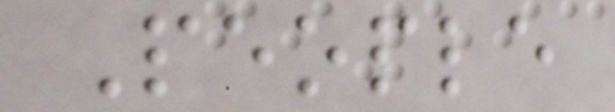People
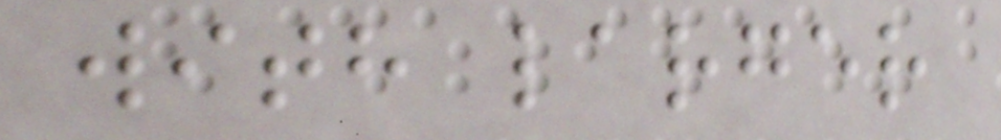with larger
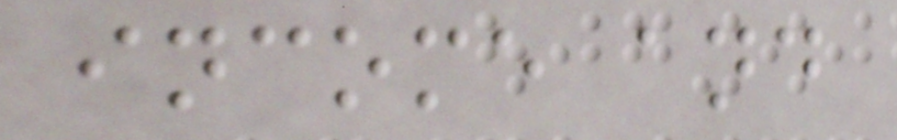income and
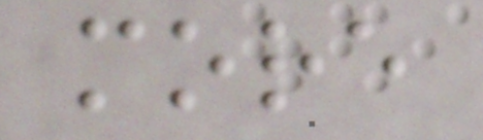more
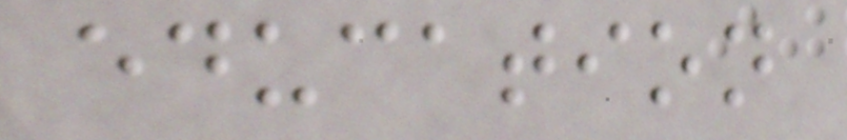education
